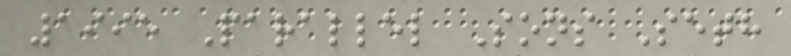1995 Parallel Sons Seth
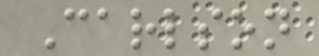Carlson
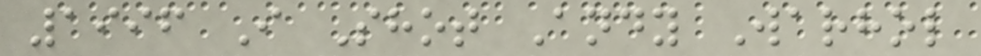1996 I Shot Andy Warhol
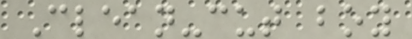Clean-cut boy
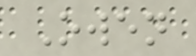Owen
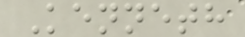Kenneth
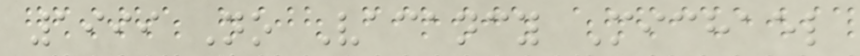1999 No Vacancy Michael
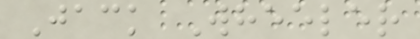Jack Wheeler
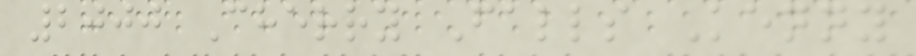2000 Cherry Falls Kenny
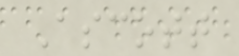Ascott
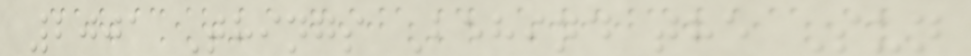2001 Things Behind the Sun
